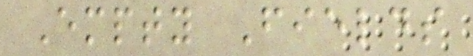Empty Fields
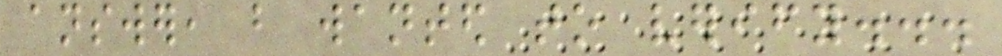answer, but wanted to verify...
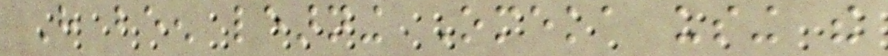Have been learning Omeka using the
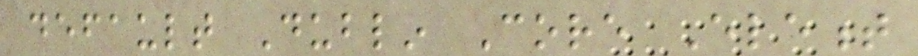default Dublin Core Element
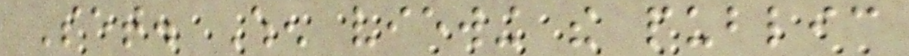Set. When viewing the public
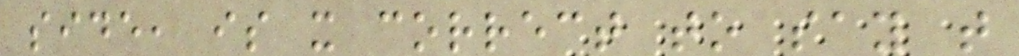side, is it correct to say that
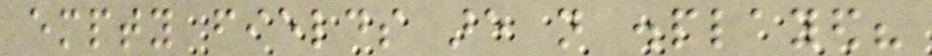empty fields are not displayed?
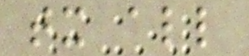tx all
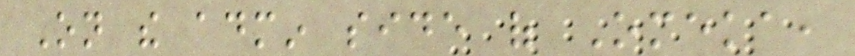On the admin side of Omeka,
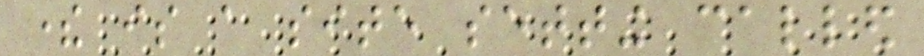there is a site setting called
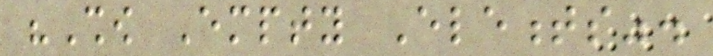"Show Empty Elements".
